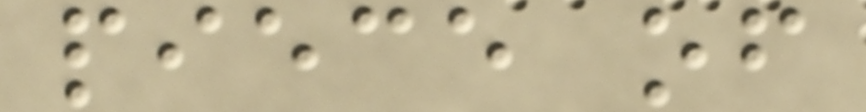piece of
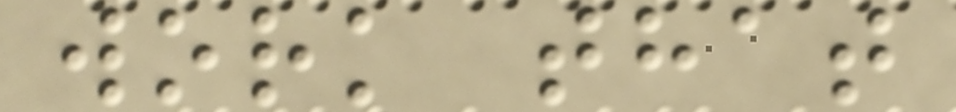work that
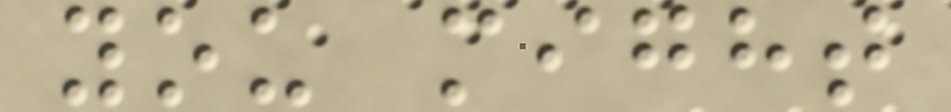you might
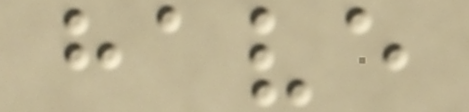have
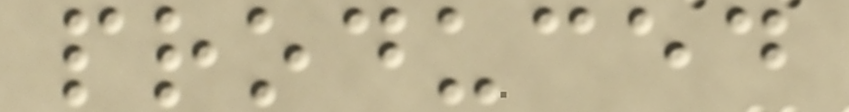produced
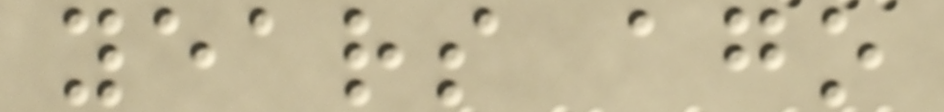years ago
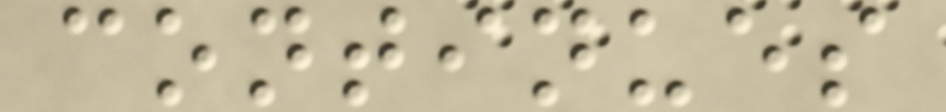continues
